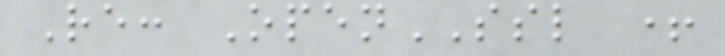Re: OpenSSL +
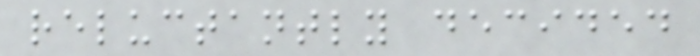reluctantly decided
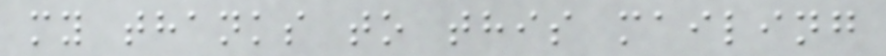my thanks to this mailing
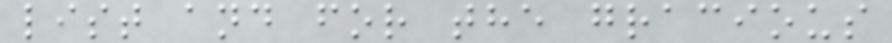list and for the gracious
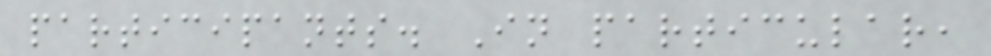participants. In particular,
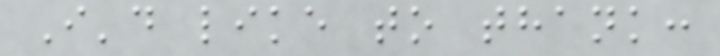I'd like to thank:
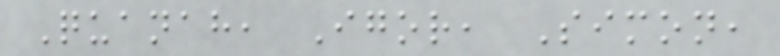Quanah, Igor, Simon,
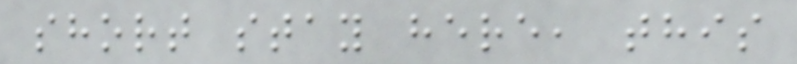short stay here, this
